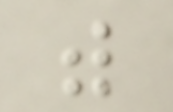with
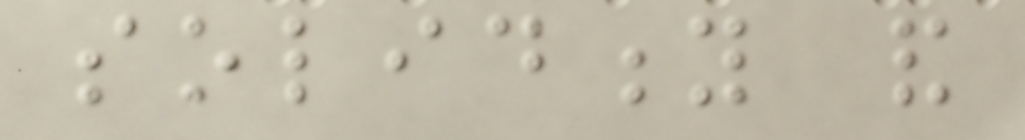solidity and
